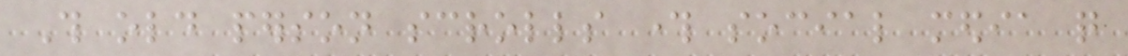This old person scrolls through social media quite
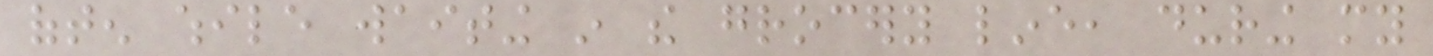often while waiting in the grocery line, during my
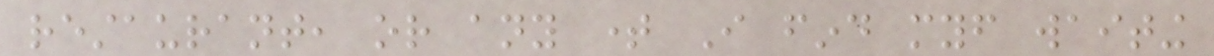restaurant, or any time I find myself waiting
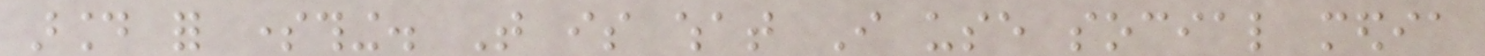around for something. That is what I use social media
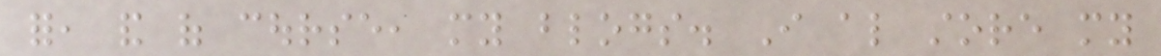for, and of course, my blogs. I also store my
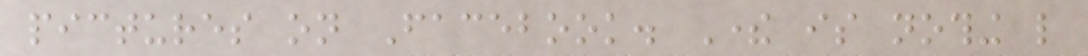pictures on Facebook. There is nothing like
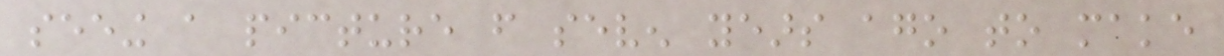seeing a picture from seven years ago to make
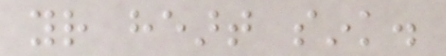your heart sink.
